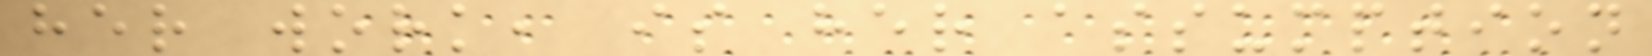her work, is her assumption
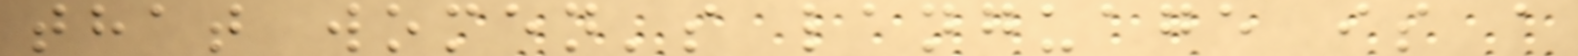that women's language is a
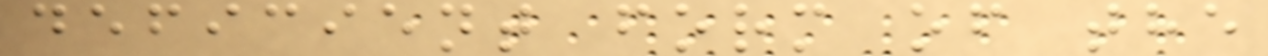deficient form of the
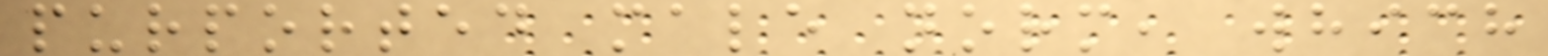purported male norm, which
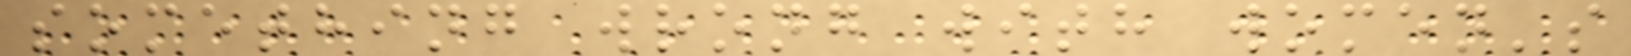something wrong with women's
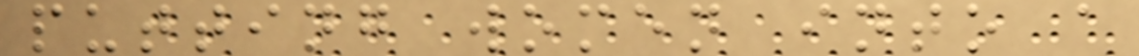putting women into a
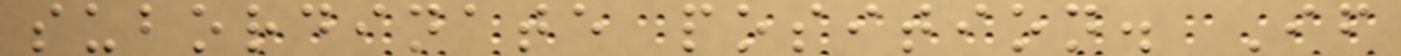subordinate position. If
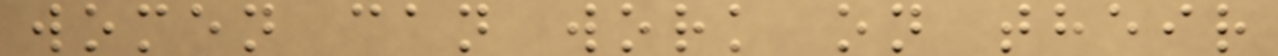women can work on their
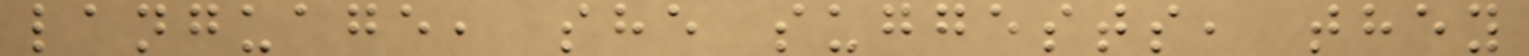language, she suggests, they
